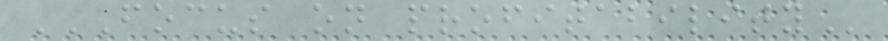FOCUS ON PROFITABILITY
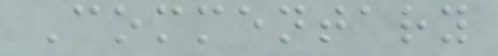Commentary
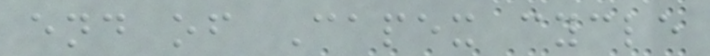end of Capex cycle
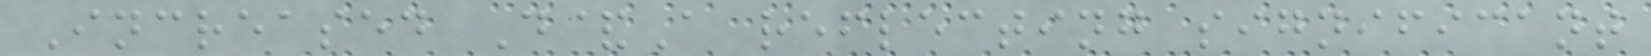Increased D&A reflecting significant
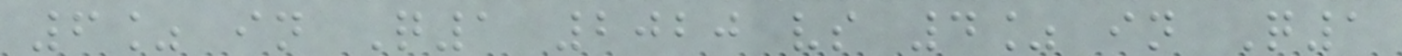6% in Q1 2020 vs 4% in Q1
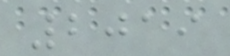2019
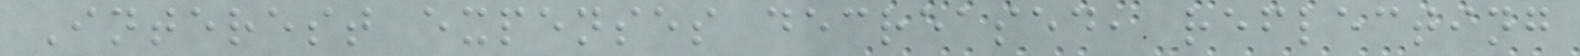Interest expenses decreased, reflecting
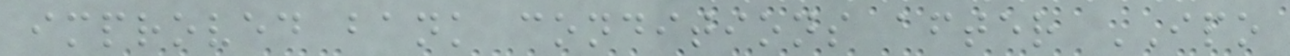improved bank conditions after IPO
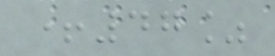+47%
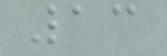13
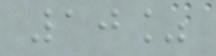10%
